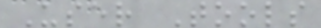User Tools
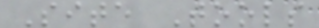Site Tools
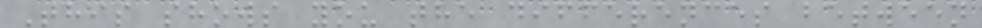This shows you the differences between
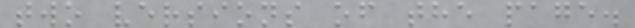two versions of the page.
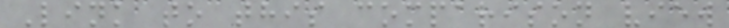Link to this comparison view
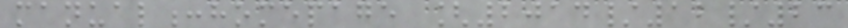manual:homepage [2014/12/23
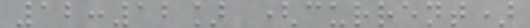12:12] (current)
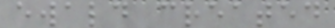ewald created
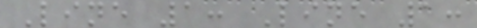Line 1: Line 1:
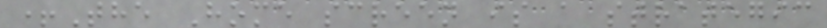+The Home screen is a strategic
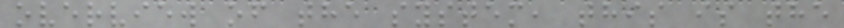overview of the system, this is the
